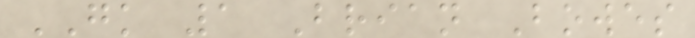GK 1 Brian Bowes
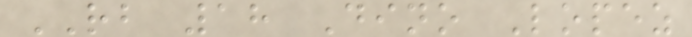RB 18 Dino Lopez
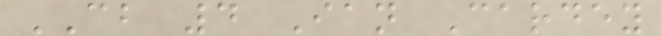CB 4 Ian Cardey
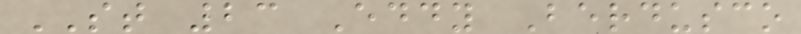ST 23 Eddy Berdusco
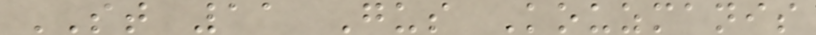ST 11 Gus Kouzmanis
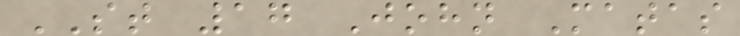ST 17 John Matas
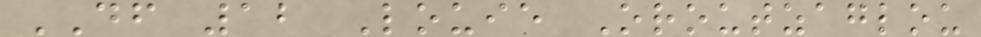DF 12 Louie Oroutzaglou
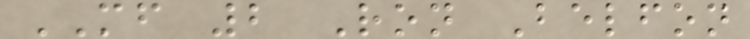MF 2 Ron Belfon
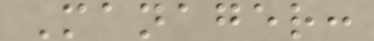Manager:
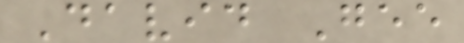David Gee
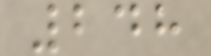248
